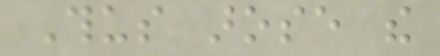Thus arose the
